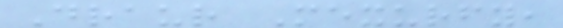Draur Mexurfy,
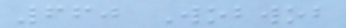660 Wobwob
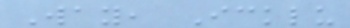Way, Icklu
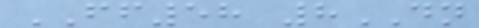FF58 8DN
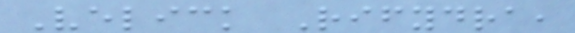Velick Rifydra,
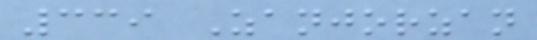339 Zanjorzan
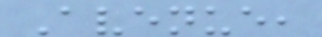Avenue,
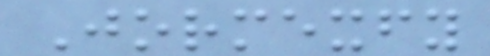Jormexfy
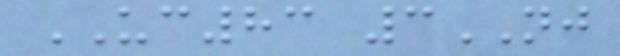UC83 3NJ
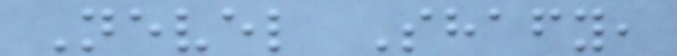Nevel Shafy,
